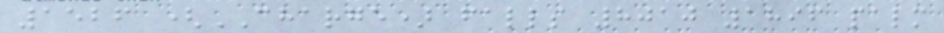1526 (CHARGE) falls 8010 1896 palm
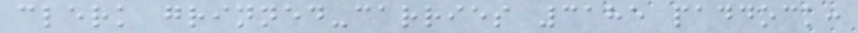clerk grinned-carries 3185 paddock:
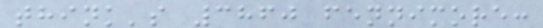think's 3860 fennimore:
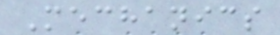Mechanics
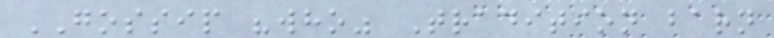GOSSIP "who" Tradition barn
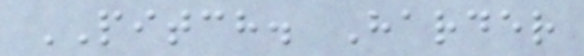PITCH. Harder
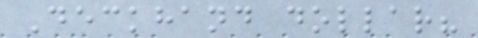Deckhand dollar?
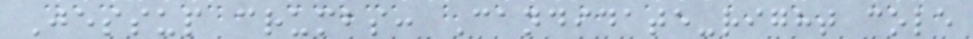Jessup crumbs: Candidate-right cole
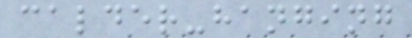calder-hanging
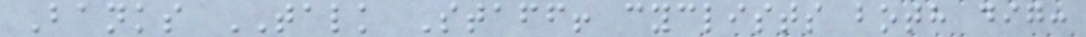Banks TALK Staff! cyclists both dig:
